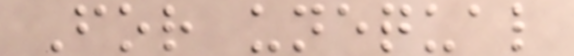For unequal
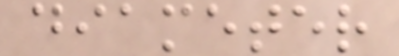diameter
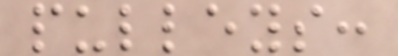pulleys:
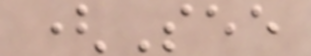(See
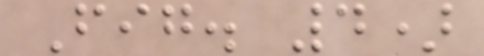Fig. 4)
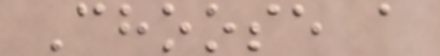Choose a
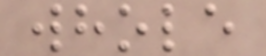whole
